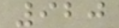920
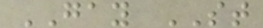GAY ST
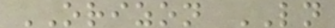ORIZON LN
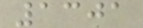1301
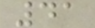41
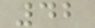42
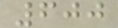600
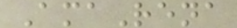AmaRena
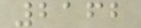2162
